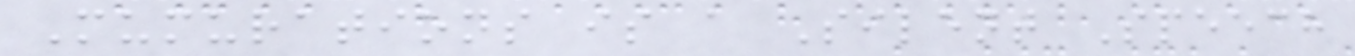Mumurations is a Silent Speech
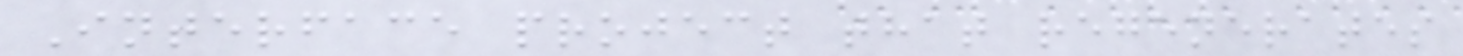Interface project that regenerates
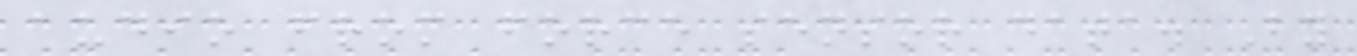audio from force sensor data. By
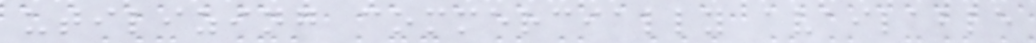utilizing commercially available
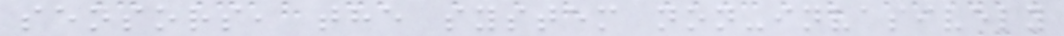sensors, the system non-invasively
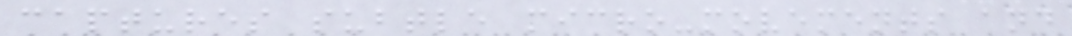captures subtle micro-movements and
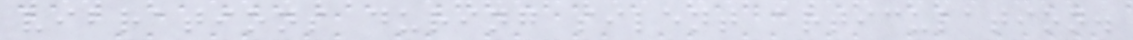vibrations during silent articulation.
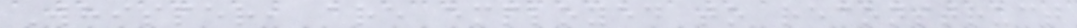Whisper, are employed to reconstruct
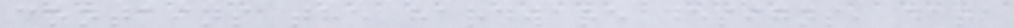contains the hardware designs, data
